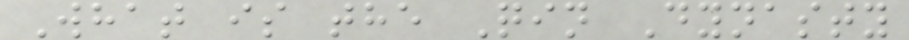What is the Qin Dynasty
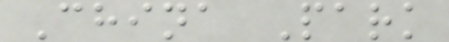China Park
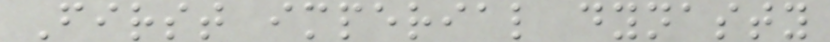First imperial dynasty
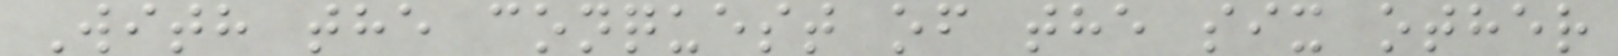With the conquest of the six other
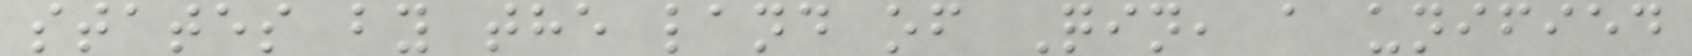states by the land of Qin, a unified
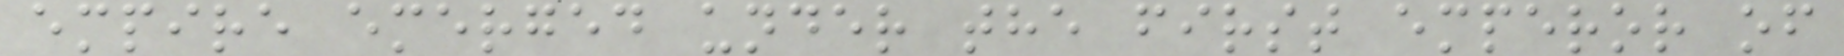empire emerged under the first emperor of
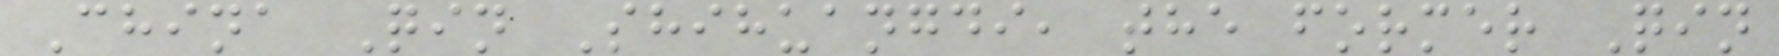China Qin Shihuangdi, the former Qin
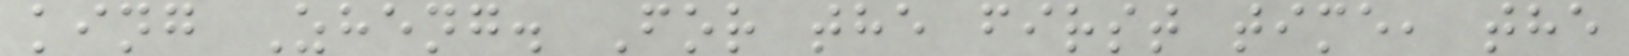king Zheng. For the first time, the
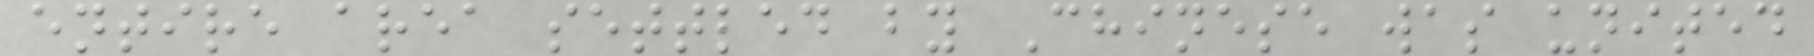entire area settled by Chinese was united
